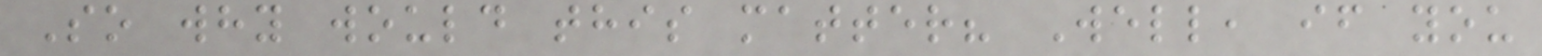So why would this matter? Well, if you
